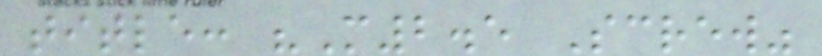title: "M2.5 Screw"
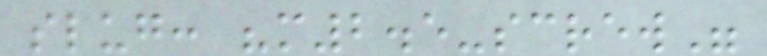slug: "m2.5-screw"
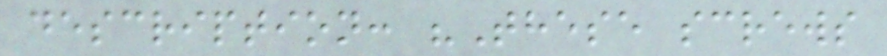description: "These screws
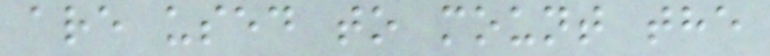are used to mount the
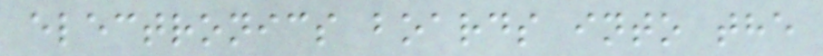electronics boards into the
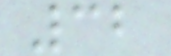32
